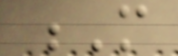M
